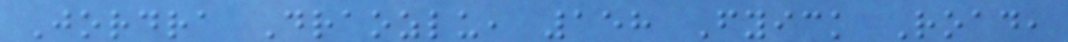Jordra Draozlu, 158 Fyick Road,
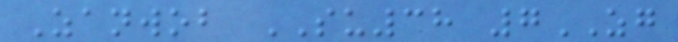Zanwob SU38 7ZG
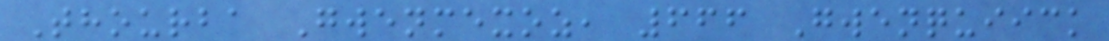Thourba Gwenmexoz, 666 Gwenquiick
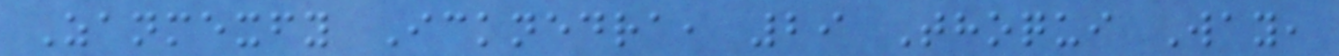Zanmexfy Icknedra, 29 Thoqui Way,
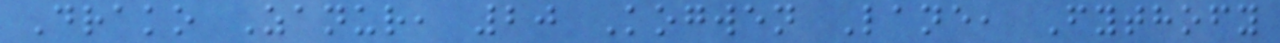Drako Zanur, 20 Kogwen Lane, Fythofy
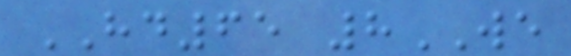HD65 8WE
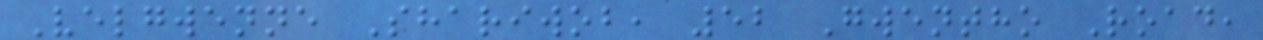Velgwenne Shariwob, 52 Gwentho Road,
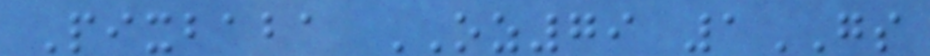Pixbaba OZ79 1GS
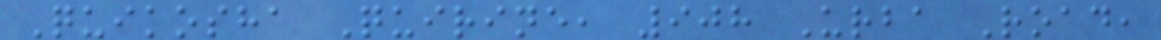Quikosha Quirine, 908 Urba Road,
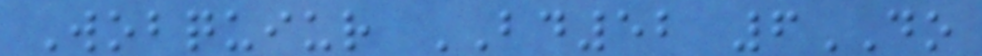Wobquiur BD52 6DO
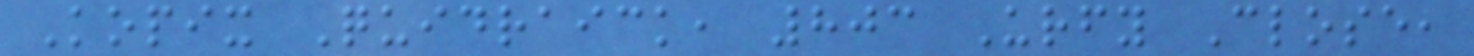Kopix Quidraick, 803 Urfy Close,
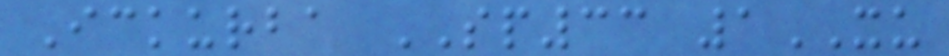Ickurba SP33 1XU
